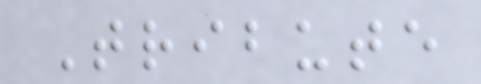Tribute
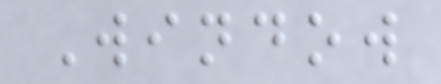Window
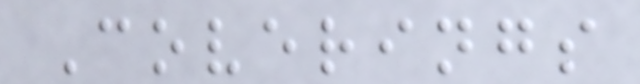Coverings
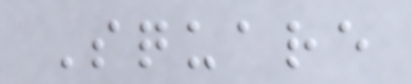Square
